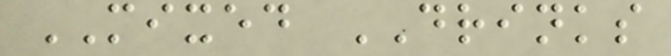MIXED DRINKS
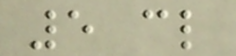5 cl
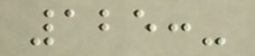125:-
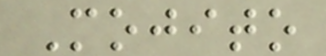Mojito
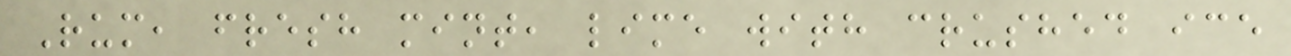Rum, fresh mint, lime with crushed ice
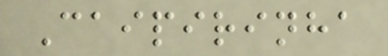Caipirinha
